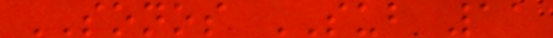SONOS SUB 11
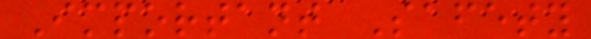Important Safety
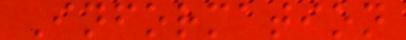Information
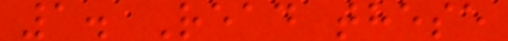1. Read these
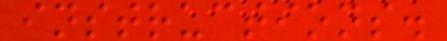instructions.
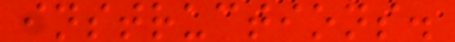instructions.
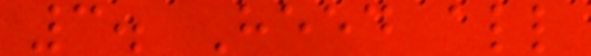3. Heed all
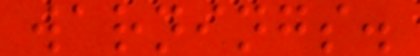warnings.
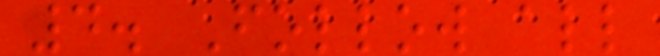4. Follow all
